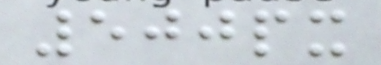500px
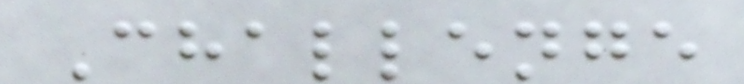Challenge
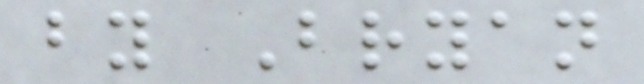by Bryan
